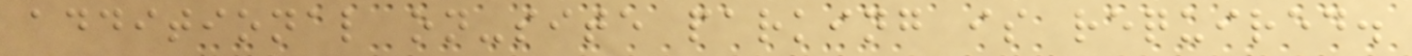additional on-site parking is required.
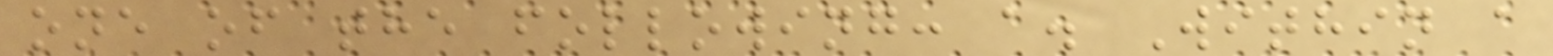one of the following: a. Within a
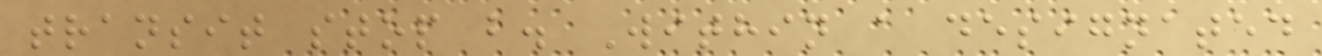transit stop b. Within a designated
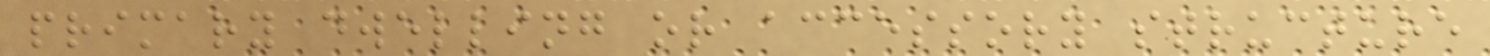primary dwelling or accessory structure
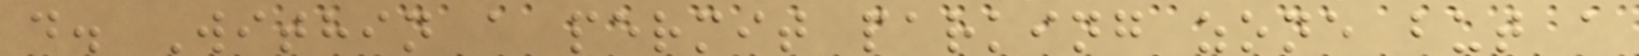d. Within a permit parking zone but a
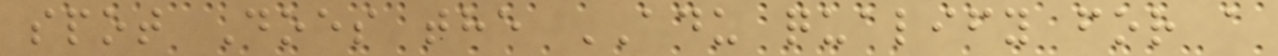spot Does the ADU qualify for a
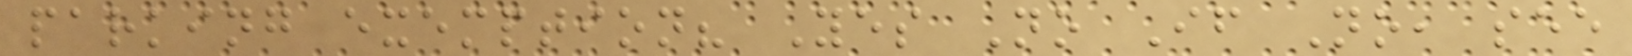parking exemption? Yes No If No, see
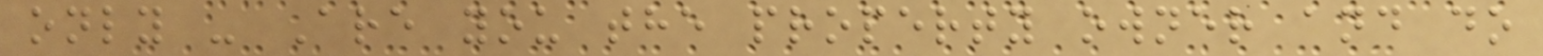only - Are you the property owner and do
